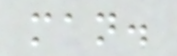man.
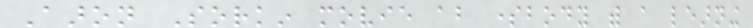Aaron Sorkin movie about somebody with a learning
